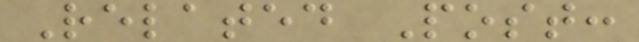Related Post:
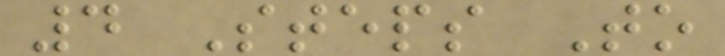4 Steps To
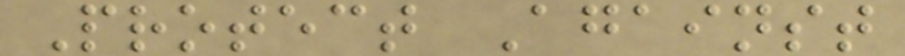Protect Against
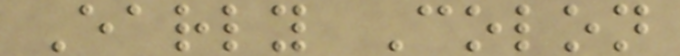Early Colon
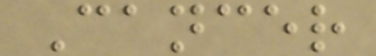Cancer
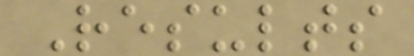Results
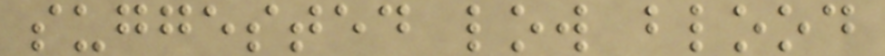suggested low blood
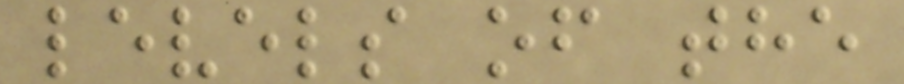levels of the
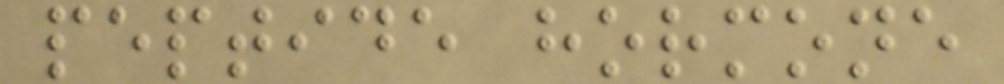peptide hormone
